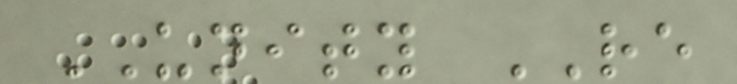UNITY RE
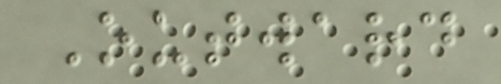Outward
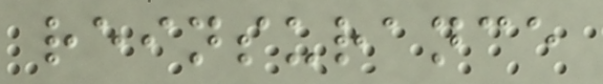reinsurance
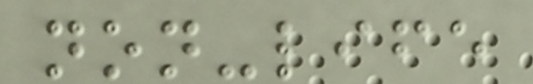non-life
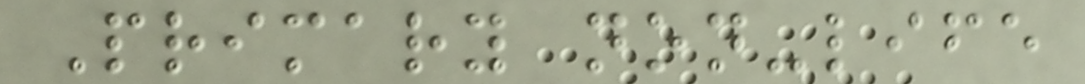Primary non-life
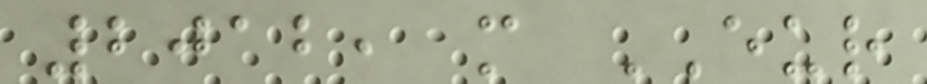2012, m EUR
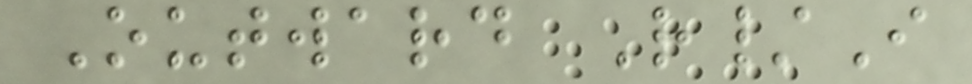Outward R/I
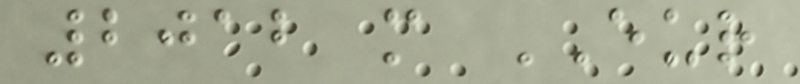2012 m EUR
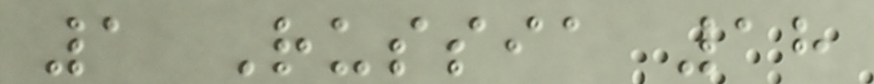1 Russia 18
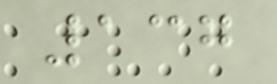137
